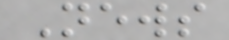News
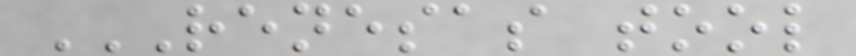RENESAS TOOL
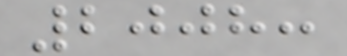2008:
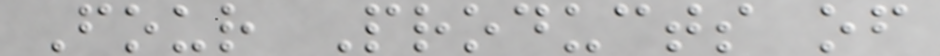Four Products of
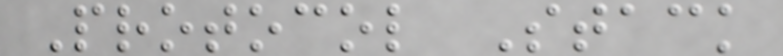Protocol Stack
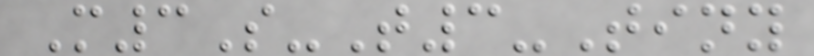M3S-T3-Tiny
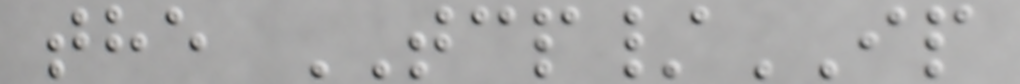the TCP/IP
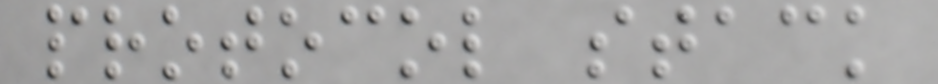protocol stack
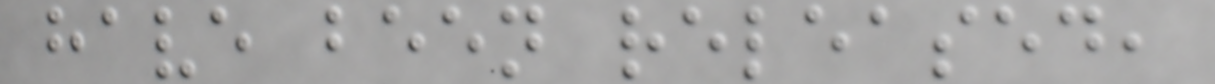have been released,
